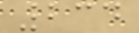234
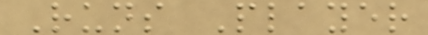Runs Player
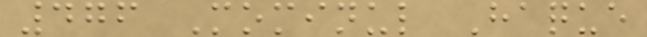476 Mominul Haque
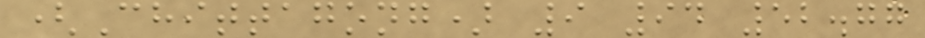(Chittagong) 9 94 52.77
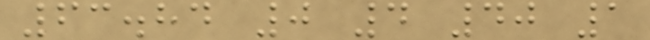63.84 0 4 40 1
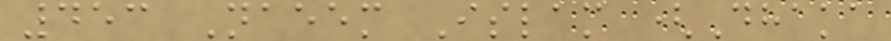453 Naeem Islam (Dhaka
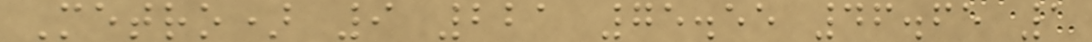Metro) 9 221 75.55 46.65 1
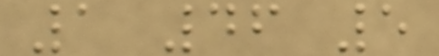1 46 5
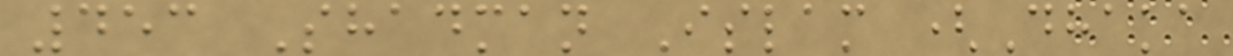453 Shadman Islam (Dhaka
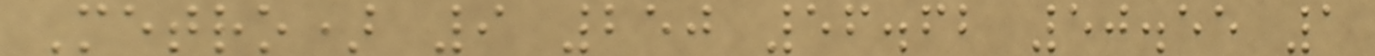Metro) 9 250 56.62 50.55 1
